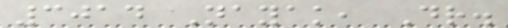3014 Nayak, Dr.
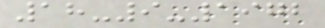18-9-1972
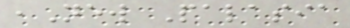,New Palasia
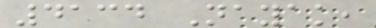4134 Nayak,
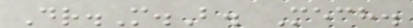Dr.M.B. Mech.
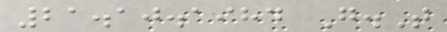21.10.1984 G.T
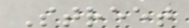Street
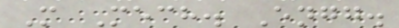M Mech. Engg.
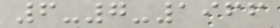6-7-1966
